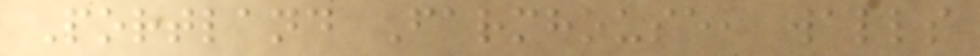Portland Farmhouse, walls
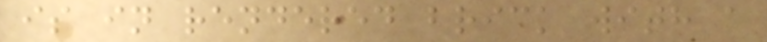is in rendered brick with a
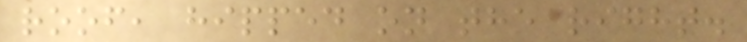roof, hipped on the right.
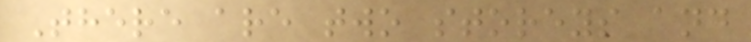There are two storeys and
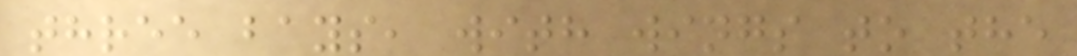three bays, with wings to the
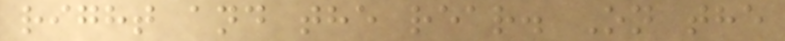right and the rear. On the
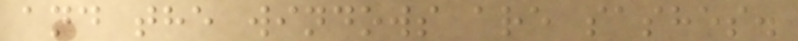and the windows are sashes.
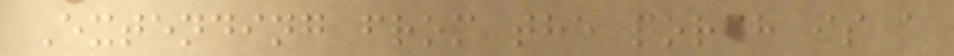Extending from the porch is a
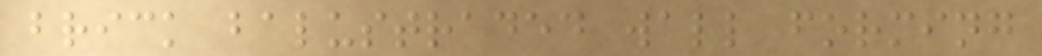brick balustraded wall forming
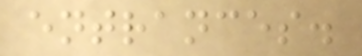entrances.
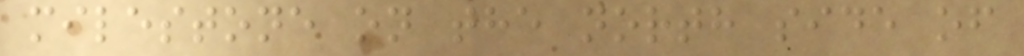milestone on the north side of
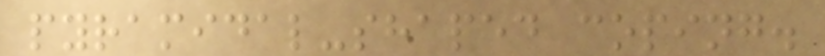pyramidal-shaped coping.
